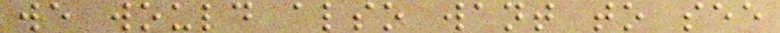we would also want to see
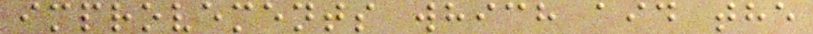improvements which aid the
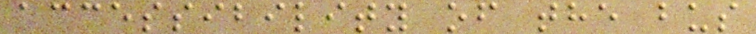accessibility of the bus
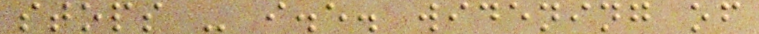stops - i.e. widening of
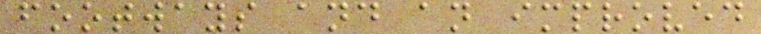footways and an improved
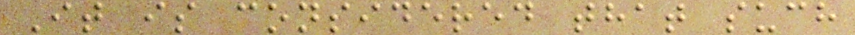It is considered that such
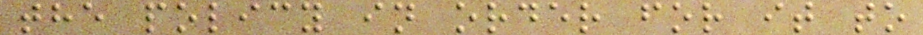the policy in order for it to
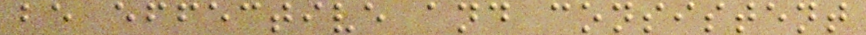be effective and consistent
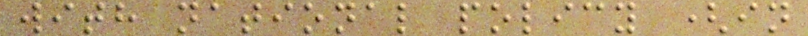with national policy (in
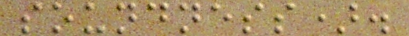soundness).
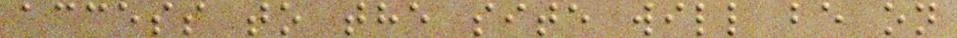access to the site will be on
